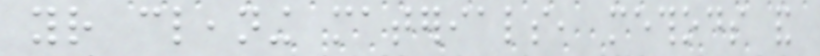your cleaning materials, methods and
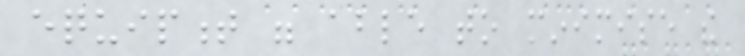equipment were able to minimise the
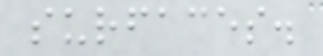surfaces.
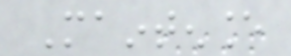Maintenance
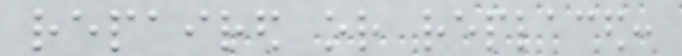repaired or replaced:
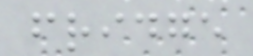fridge
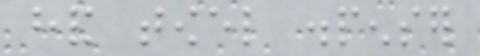hand towel dispenser
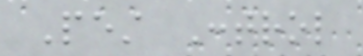Pest Control
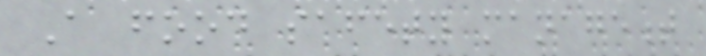A food safety management
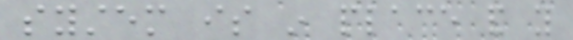system is in place and you
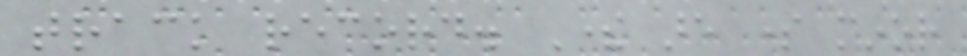track record. There are some minor
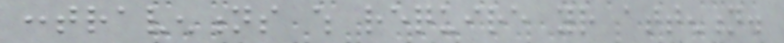contraventions which require your attention.
